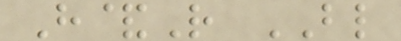H&R BL
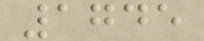1745
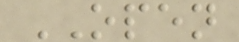OPEN
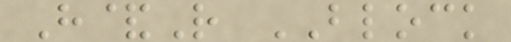H&R BLOCK
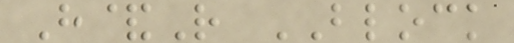H&R BLOCK
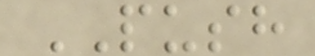PUSH
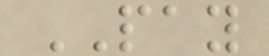PAY
